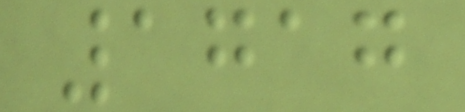1717
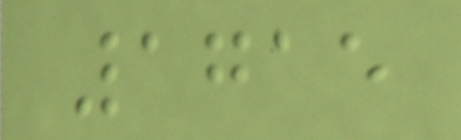1715
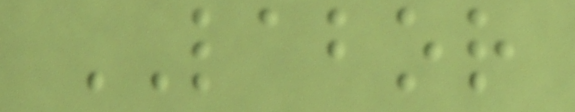LABOR
